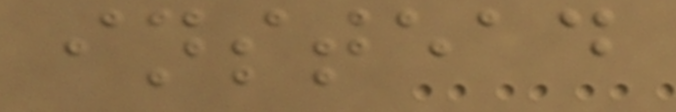instead
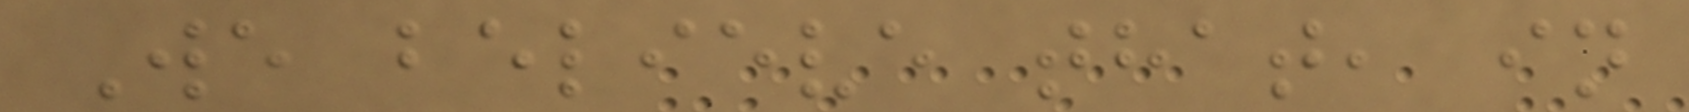We believe that, in
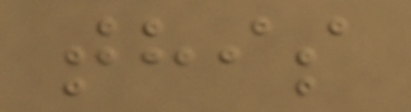this
